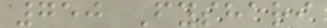750 Fyshari
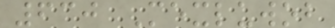630 Mexluwob
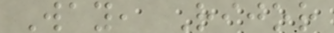Way, Rijor
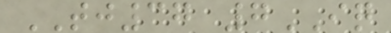TJ37 7IQ
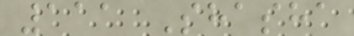111 Shasha
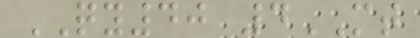QY40 4MT
